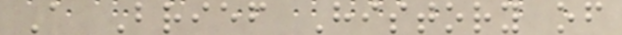A Brief History of
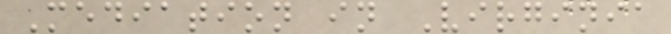Mediation in Virginia
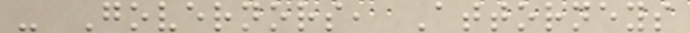- Governors, Attorneys
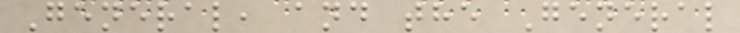General, and the General
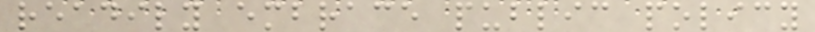readily embrace public policy
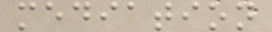mediation
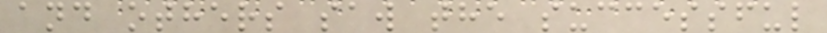and others saw the successful
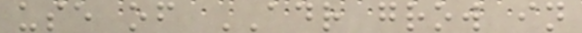use of ADR grow in
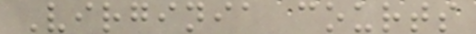Virginia courts
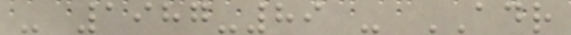- 1987-89 - ADR
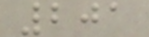201
